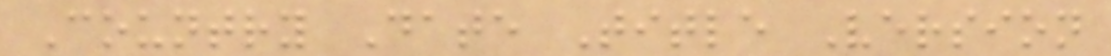Country Date Title Version
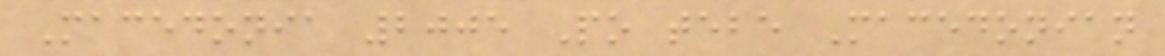Macedonia 2005 Po tebe Macedonian
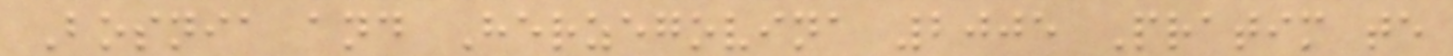Bosnia and Herzegovina 2005 Pratim te
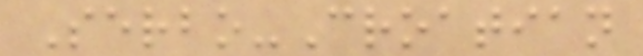Serbo-Croatian
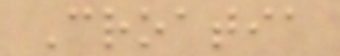Croatia
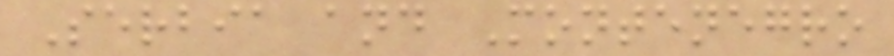Serbia and Montenegro
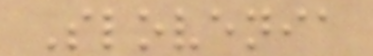Slovenia
